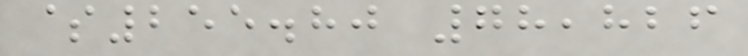$255.80 78,826
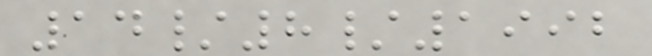14/8/1992
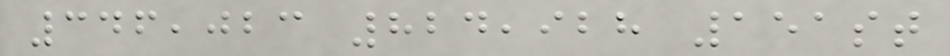346,023 824,928 151st
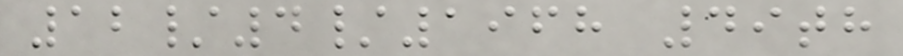12/4/1968 49th
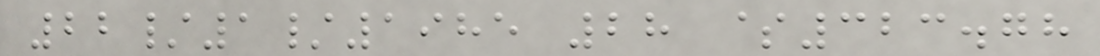22/1/1985 28 $323.78
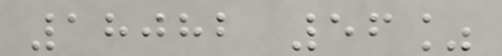18082 56%
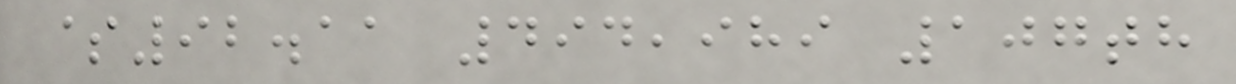$92.11 494,989 107th
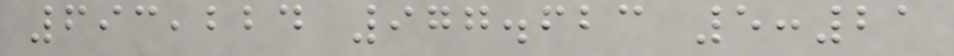693,224 977.623 5:21
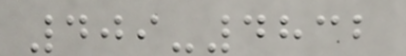409-4832
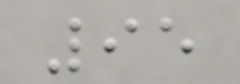95
